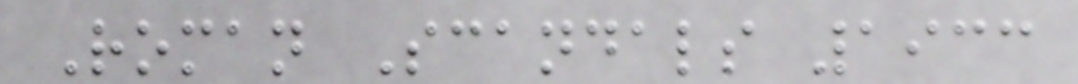Roman Scandals 1933
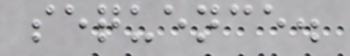sequence.
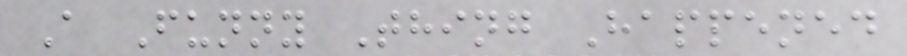A Funny Thing Happened
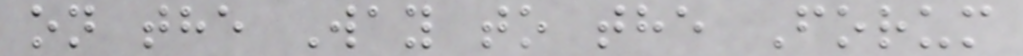on the Way to the Forum
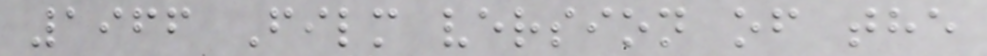1966 Film version of the
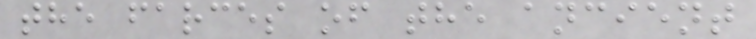the farces of the ancient
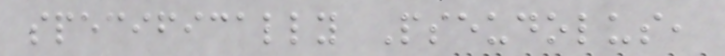specifically Pseudolus,
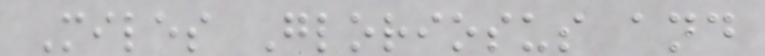Miles Gloriosus and
